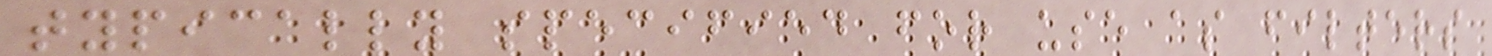typically specified for use as filters
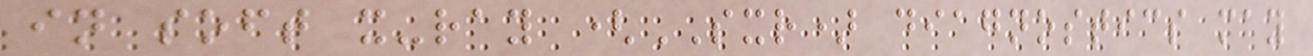in soft x-ray (SXR) diagnostics may
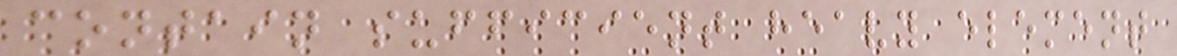contain sufficient heavy element
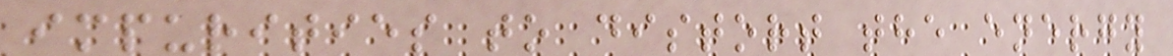impurities to distort the energy
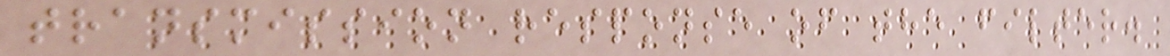transmission response of the filter.
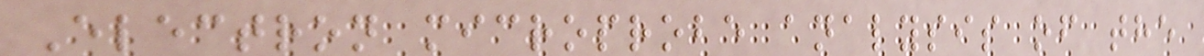Electron microprobe analysis of the
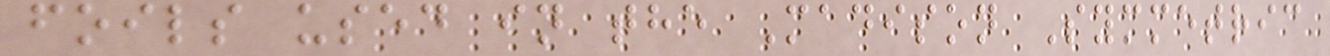foils used in the Madison Symmetric
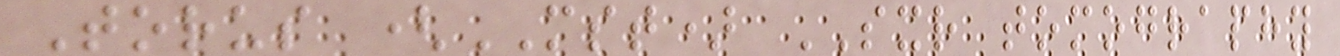Torus (MST) SXR tomography
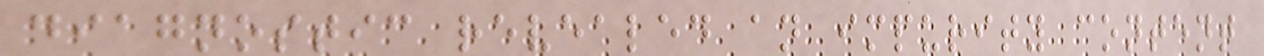diagnostic revealed an impurity content
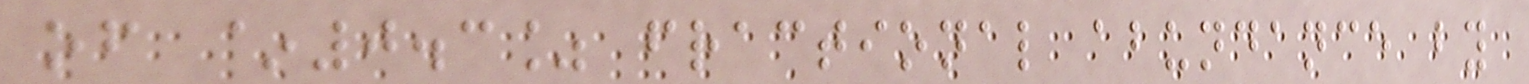of ~0.3% fractional abundance by
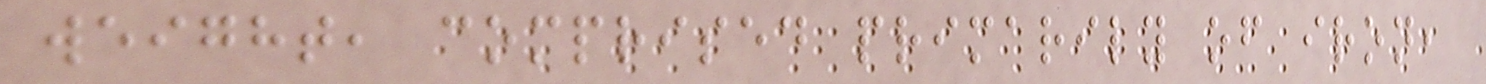weight, comprised primarily of iron,
